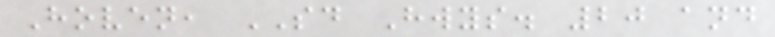Hoven, SD Hwys. 20 and
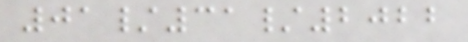01/31/2022
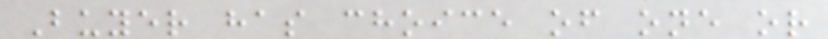Buyer has choice of one or
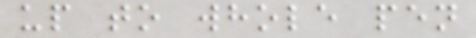up to whole pen
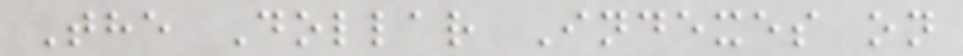The Dollar Indexes on
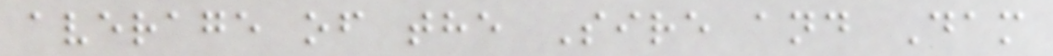average of the Sire and Dam
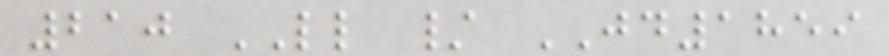210 LL / JD1859
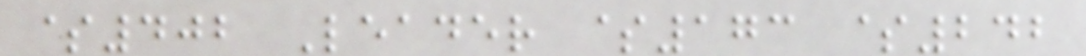$402 Leader $173 $242
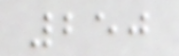250
